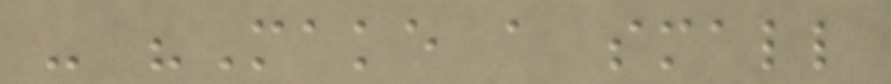- "Make a small
